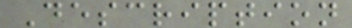Description
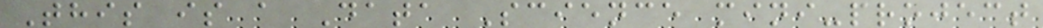This is a Data Science mini-project
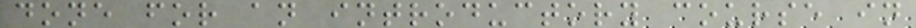done for an introductory course in
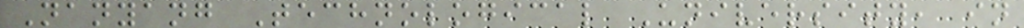Nanyang Technological University, in
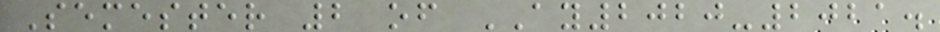Semester 2 of AY2020-2021.
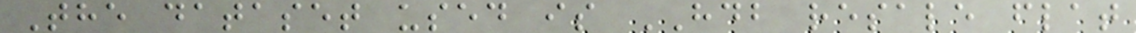The dataset used is HDB resale flat
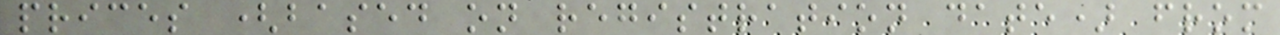prices (based on registration date) from
